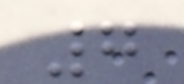7
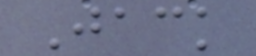Jack
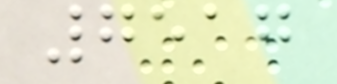7517
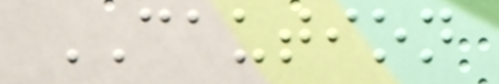CAUTION
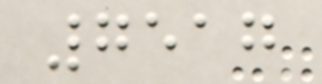7517
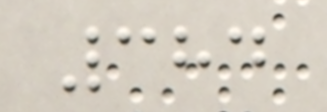384
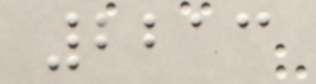2213
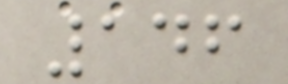146
